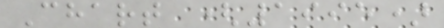Chart (1995)
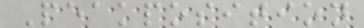Peakposition
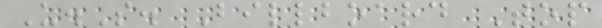U.S. Billboard Top
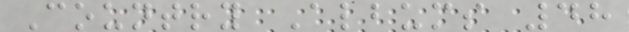Country Albums 48
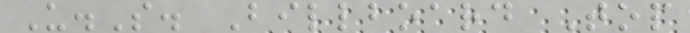U.S. Billboard Top
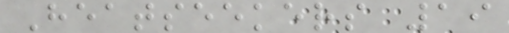Heatseekers 19
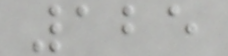125
